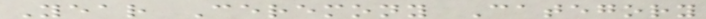Year Ceremony Category
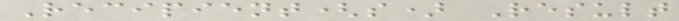Recipient(s) Result
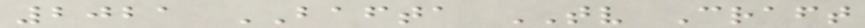2021 BAFTA TV Craft
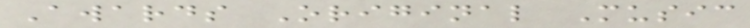Awards Original Music
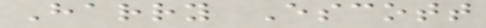Harry Escott
